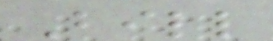Bill
